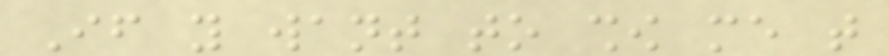If you want to show me that
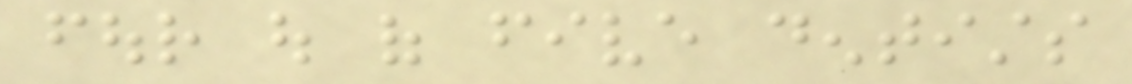four out of five dentists
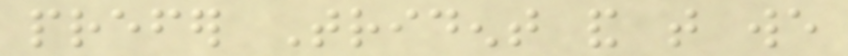prefer Trident and that we
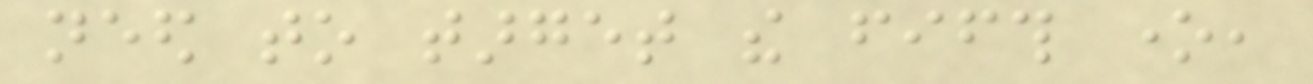need to target the fifth one,
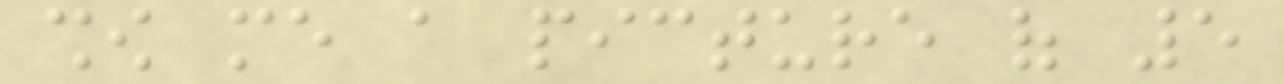show me a picture of 5
